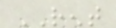RENT
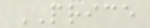PRICE
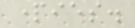parties.
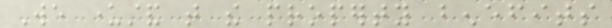We understand that the property benefits
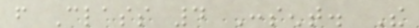from Class 4 Consent. The
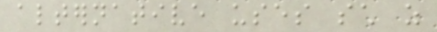alternative uses such as
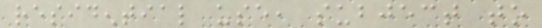residential use, subject to
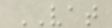VAT
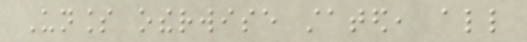Unless otherwise stated, all
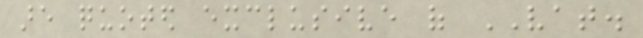are quoted exclusive of VAT.
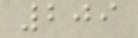209
